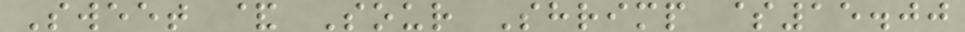Sweet & Sour Shrimp $15.00
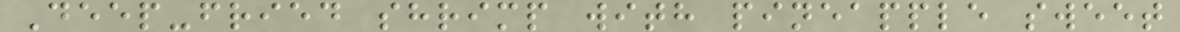Deep-fried shrimp with pineapple sweet
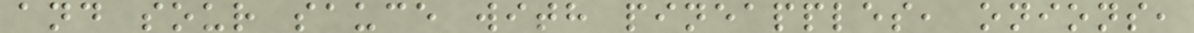and sour sauce with pineapples, onions,
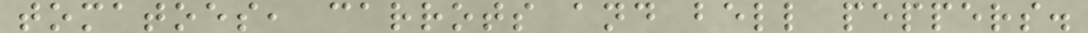tomatoes, carrots and bell peppers.
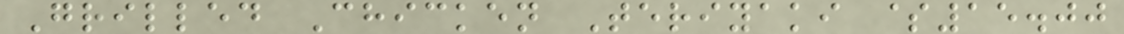Grilled Chicken Teriyaki $15.00
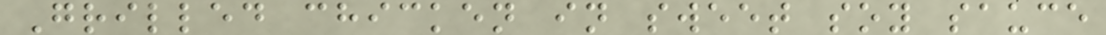Grilled chicken in sweet soy sauce
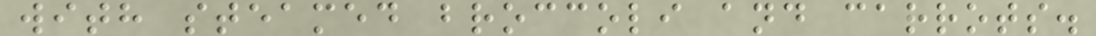with steamed broccoli and carrots.
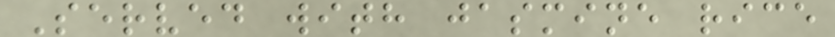Served with jasmine rice
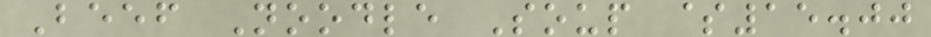Beef Noodle Soup $15.00
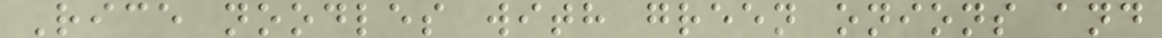Rice noodles with green onions and
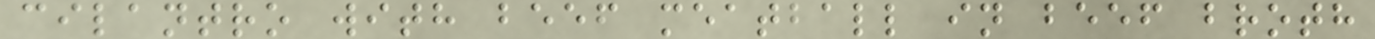cilantro with beef meatball in beef broth
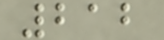212
